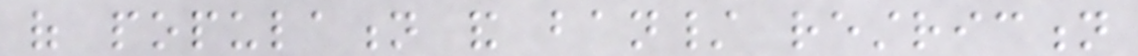of population and ban/ restriction
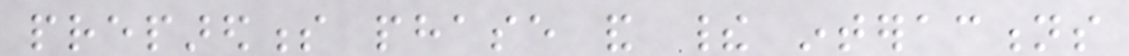preparedness phase and their interactions
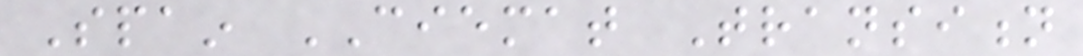Spain CIEMAT Transition
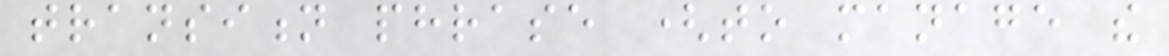transition phrase (to manage the
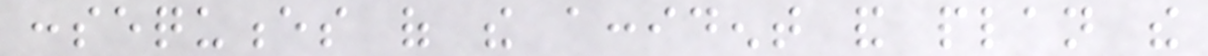consequences of the accident and plan the
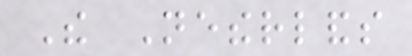The Netherlands
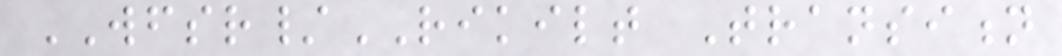WFSR/RIKILT Transition
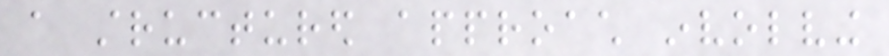a structured approach involving
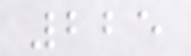225
